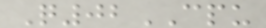Q02CPU
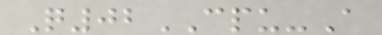Q02CPU-A
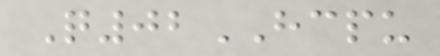Q02HCPU
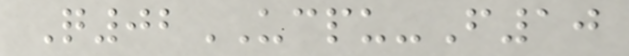Q02UCPU-F10
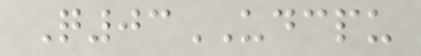Q03UDCPU
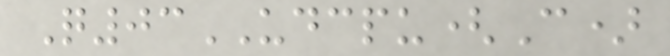Q03UDCPU(C)
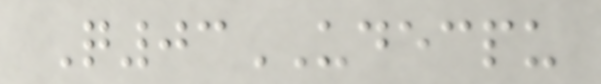Q03UDECPU
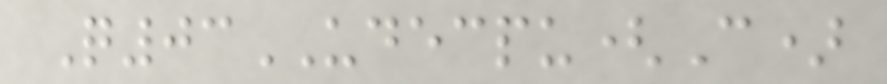Q03UDECPU(C)
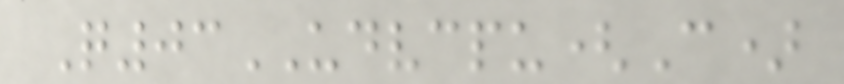Q03UDVCPU(C)
